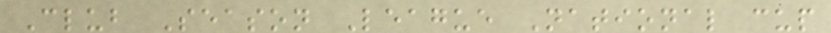Club Season League National cup
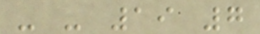- - 19 7
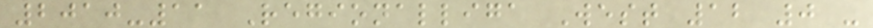2010-11 Regionalliga West 12 0 -
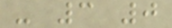- 3 0
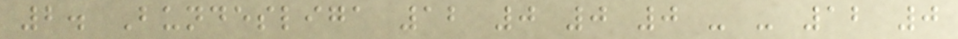2. Bundesliga 12 0 0 0 - - 12 0
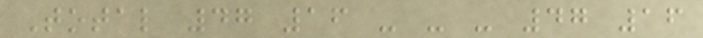Total 47 16 - - - 47 16
